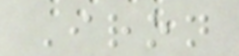Iron
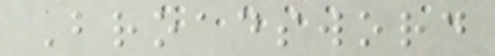Broadsword
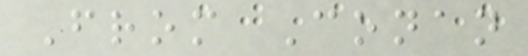From Conan
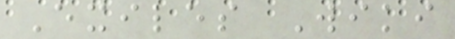Exiles Wiki
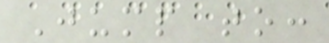Jump to:
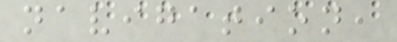navigation,
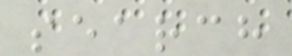search
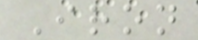Iron
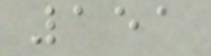151
